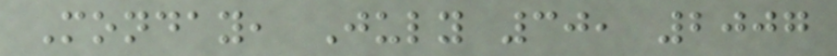Monday, July 30, 2007
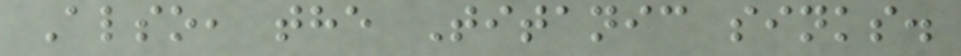Also, the Titanic sinks.
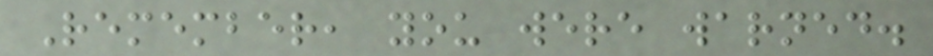Remember, you were warned.
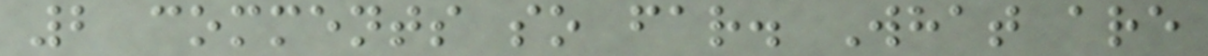2 comments so far. What are
